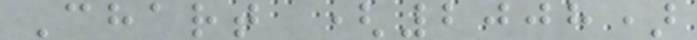Chart (2008)
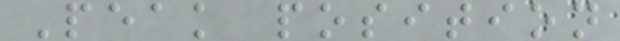Peak position
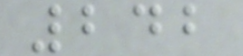242
